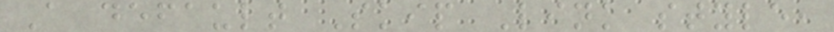A default Skip Link style,
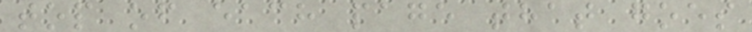top of each page that goes
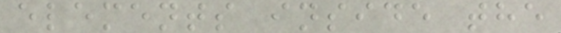elements inside the
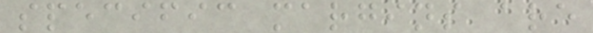specific margins are
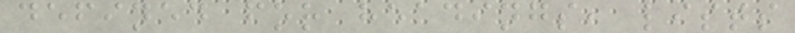defined for headings, lists
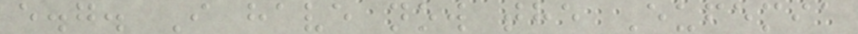e.g. I have now the Eufemia
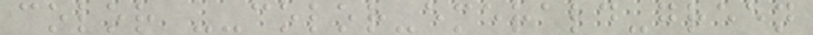color --color-emerald-green
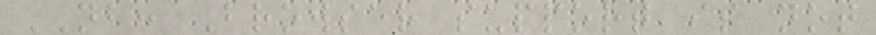NB: Browser support is not
